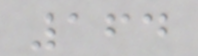164
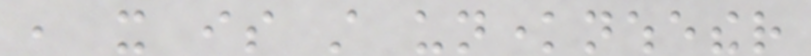, it is still unknownwhether
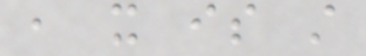, it is still
